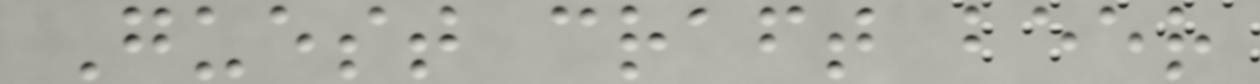Guest craft beer
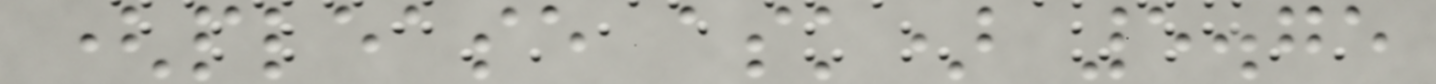(please ask) 5.75
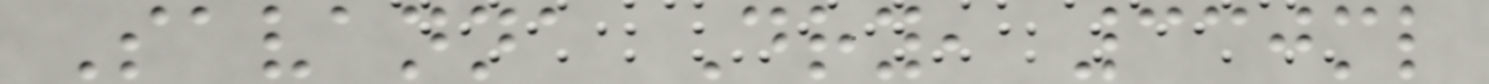Savanna Dry, 330ml
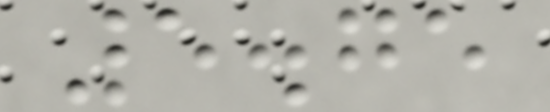5.75
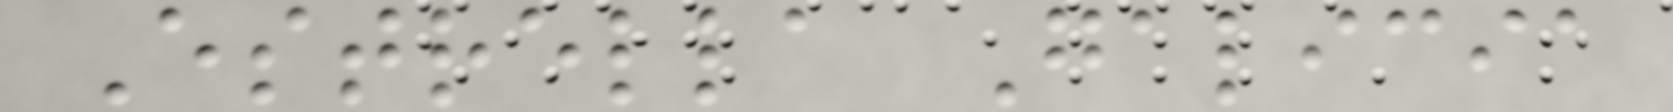Estrella Galicia
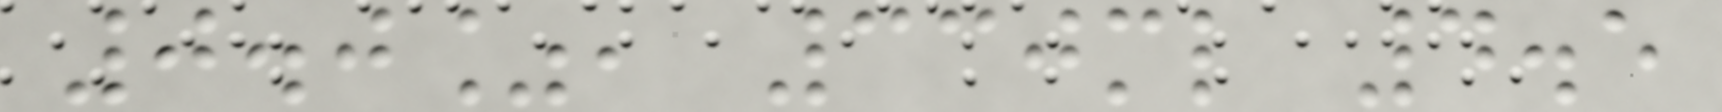0.0%, 330ml 4.5
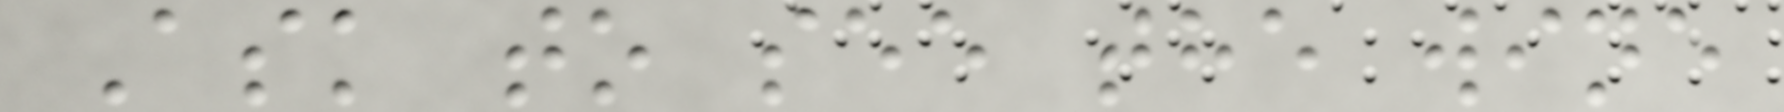Ask to see the wine
